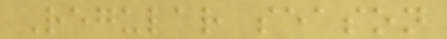Regular season
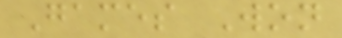Games Won
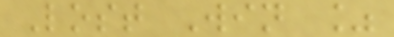Lost Win %
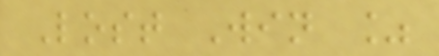Lost Win %
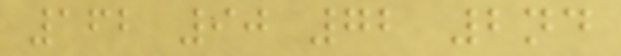162 90 72 2nd
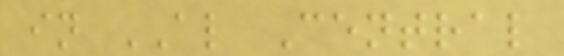in AL Central
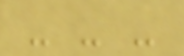- - -
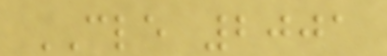CLE 2001
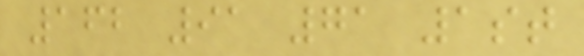162 91 71 1st
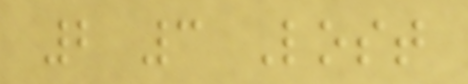2 3 Lost
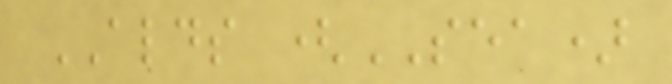ALDS (SEA)
